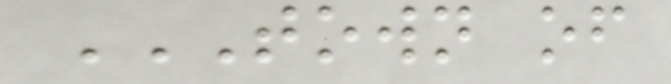TOWN OF
